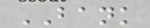BANK
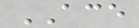ACE
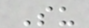Su
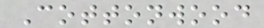Cottonwood
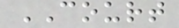COURT
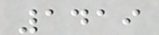1419
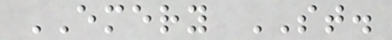EMERY ST.
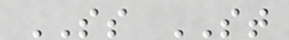SS ST
